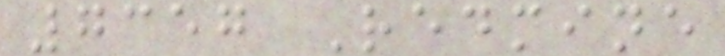7357 Redmine
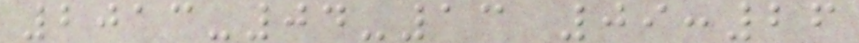2013-04-13 09:26
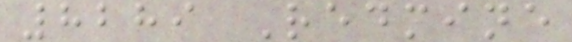8289 Redmine
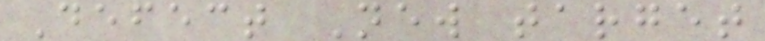Defect New target
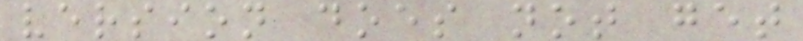version does not get
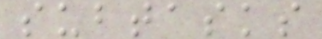subtasks
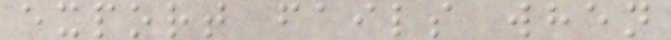export fails when
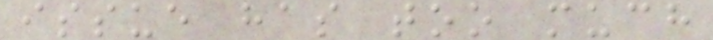issue has too much
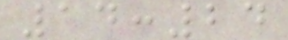14:24
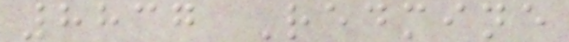8837 Redmine
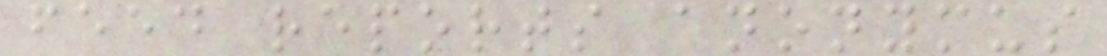feed reports anonymus
